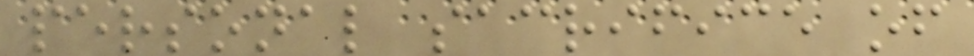personal sacrifice of
